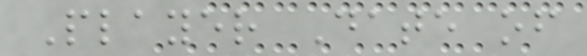Player Date of
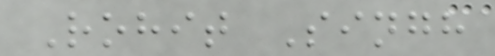Rohit Singh
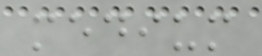medium
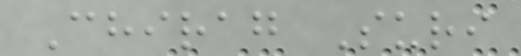Chirag Suri
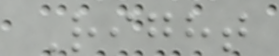Right
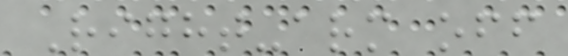Right-arm off
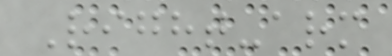Right-arm
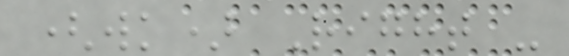(wk) Right -
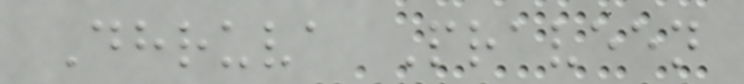Dhruva Praveen
